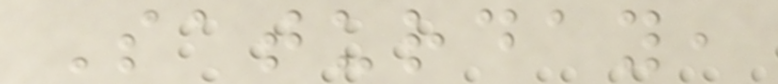Saturday,
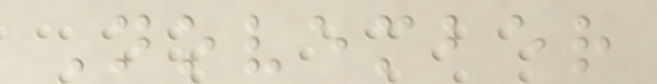November
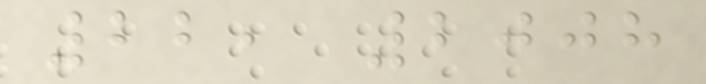22, 2008
